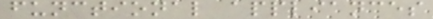functional appliances
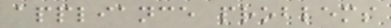appliance problems
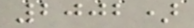2002)
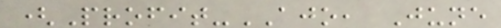(Profit-AJO, June
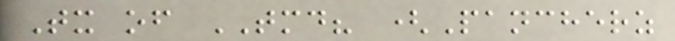Tx of TMD? (Pancherz
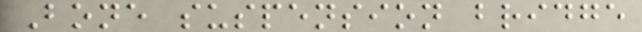Bone suspension bridge
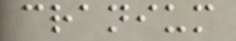cranium
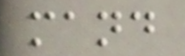mand
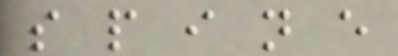s p i n e
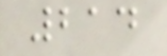214
